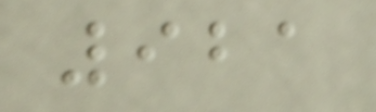921
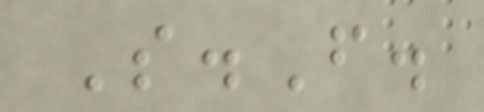S.F.
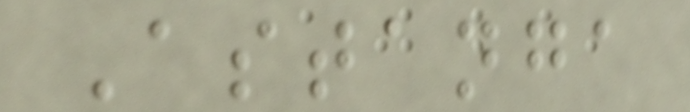Astanga
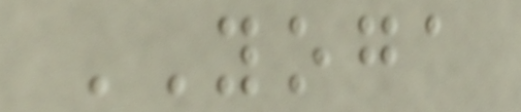YOGA
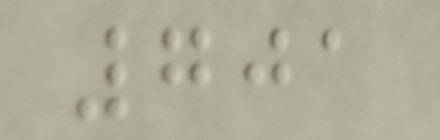701
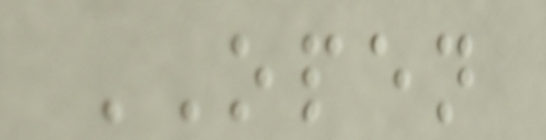OPEN
